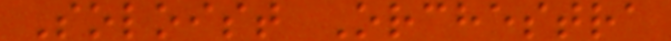Soloist Orchestra
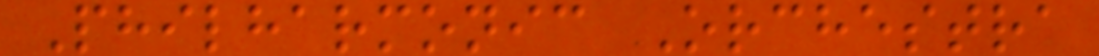Philharmonic Orchestra
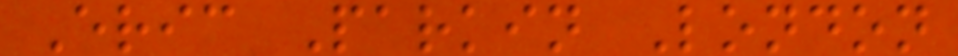Eric Parkin London
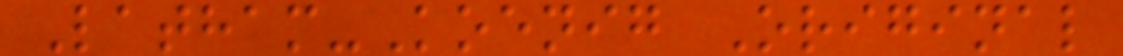Latham-Koenig Original
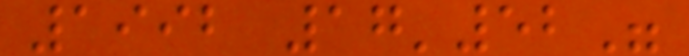1992 17'52"
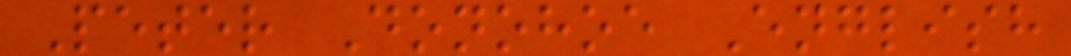Peter Donohoe English
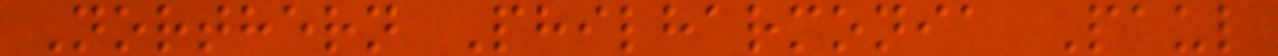Northern Philharmonia Paul
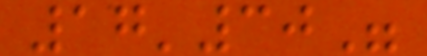17'30"
